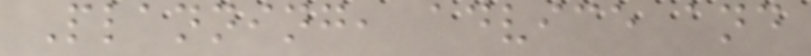Planning, advice and
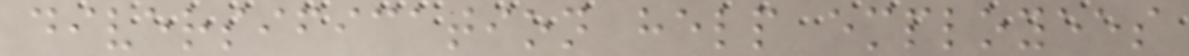diversification help employees
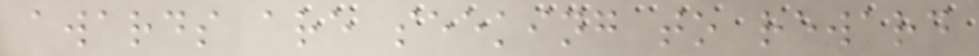awards are seeking to reward
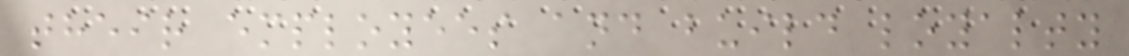their employees and build loyalty
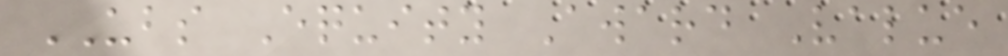UBS Equity Award Value
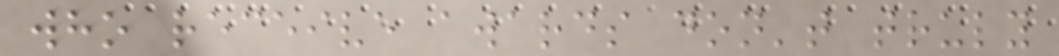who receive awards don't truly
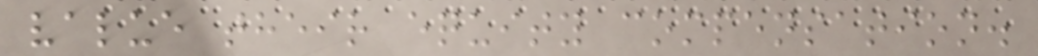value their equity compensation.
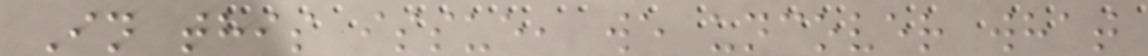In this issue, we uncover what
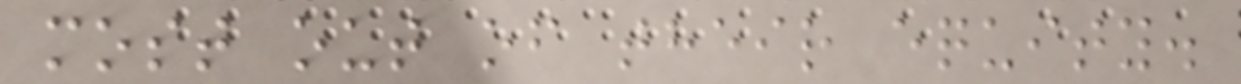most out of their equity.
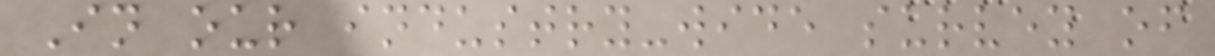In our industry-wide survey of
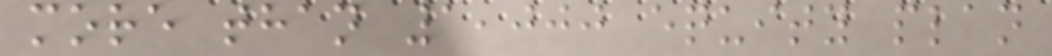more than 1,000 equity plan
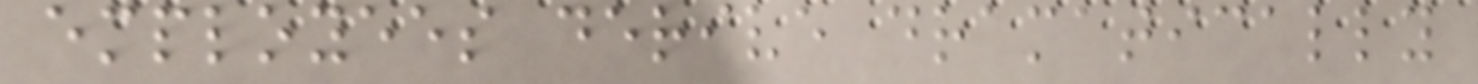employees derive dramatically
